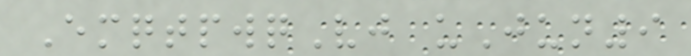EmqtpwqVj uJun9
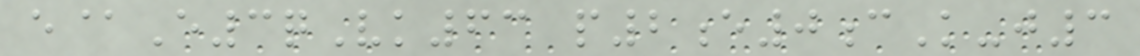e@E3qVk63 p2e0cK-j3
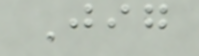Jig
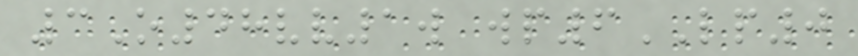3O48vv1w wp6LP0
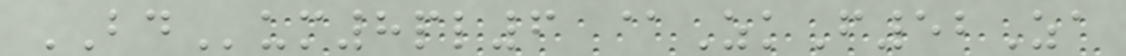BDum8pl6 @ZkF52Za
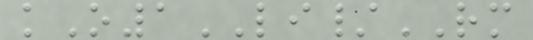kO1LI/RM
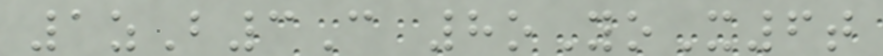1zB3C 8oYoX6t
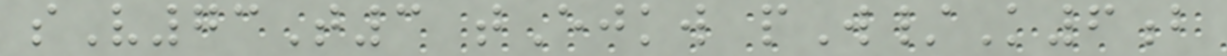sV73T3 tEjkw pW/K6b
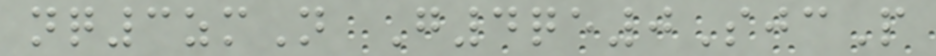nq3zmN G4qe0SjcP
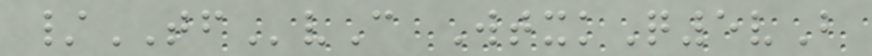/TFvC WtxkQ5vB
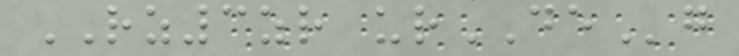RZ3zr urDEg
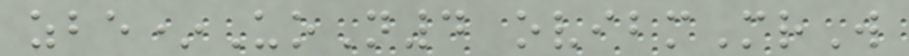zbe*UoN4 ovibmMrW
